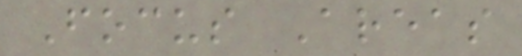Focus Areas
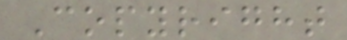Copyright
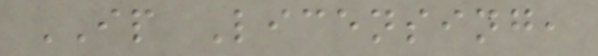IP Licensing,
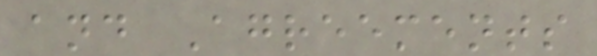and Agreements
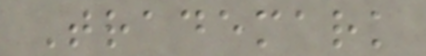Trademark
